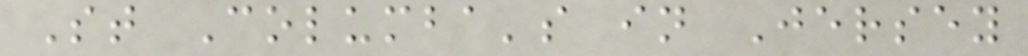St Columba's in Jersey
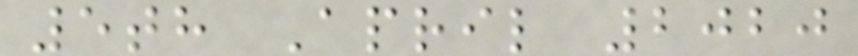5th April 2020
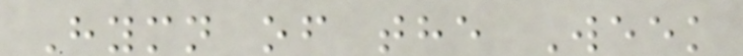Hymn of the Week
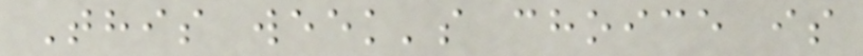This week's choice is
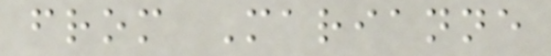from Marianne
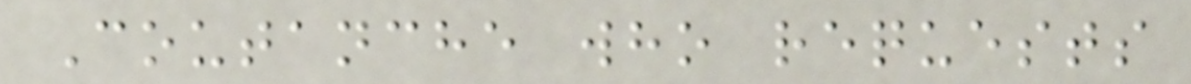Coutanche who requests
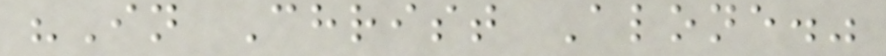"In Christ Alone."
